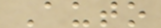Auto
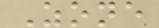Zone
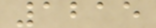1215
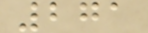271
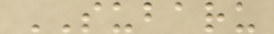SUBARU
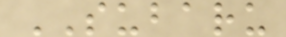SUBARU
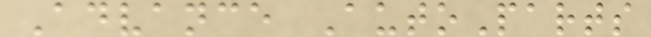Advance AutoParts
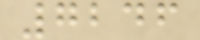7246
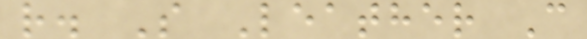r. S Leather C
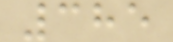385
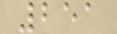251
